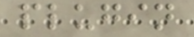plugin
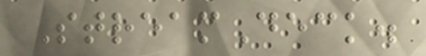StreamDeck.
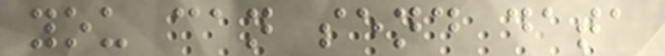you can send data
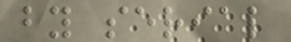by serial
